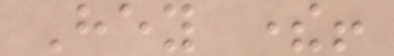Hey there!
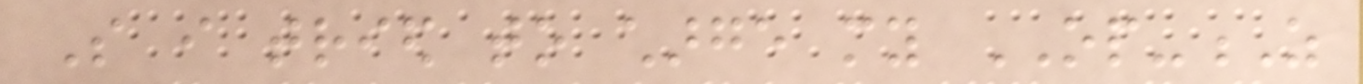So i tried to charge my OP-Z
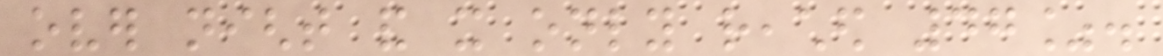over night and it only reached 47%.
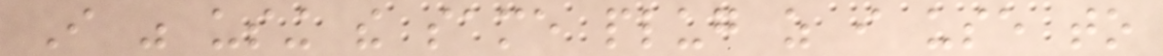I was using the same plug as i use to
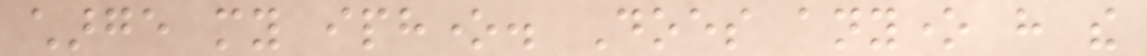charge my iphone. Does anyone have the
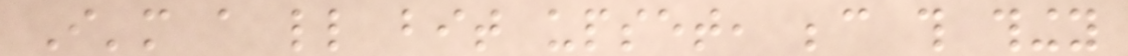I'm a little bit upset, because this thingy
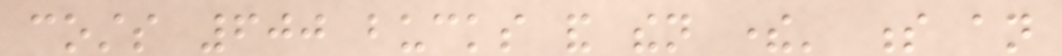costs 600 bucks and then there' s an
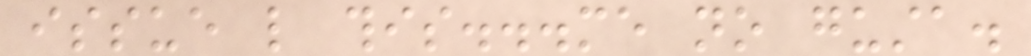issue like this...me no gusta.
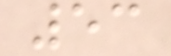53
